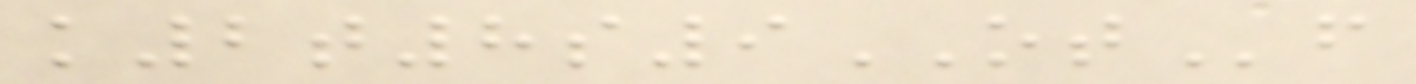k2t8s9OTf
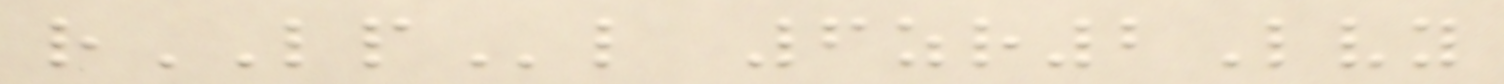rLPl 6zr2Lvy
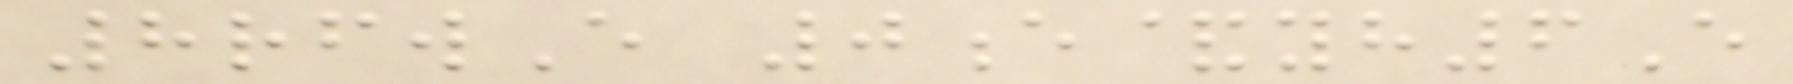8rfwE 0e&yh6E
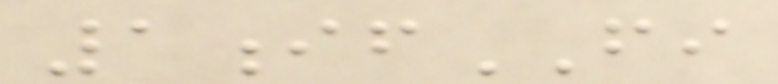1ifFI
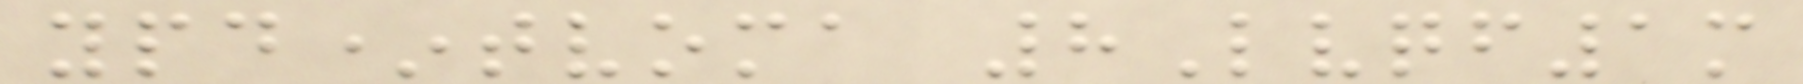ypd*tvoma 8Lvqf1m
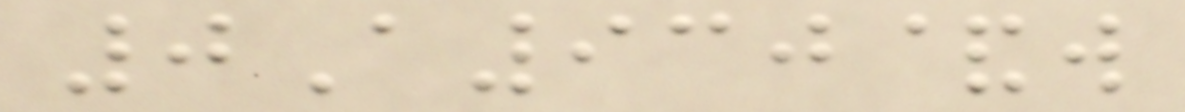0A930&w
